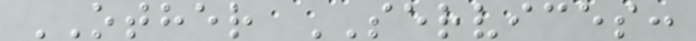OTHER SERVICES:
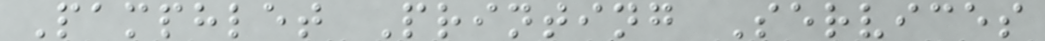Pamphlet Printing Services
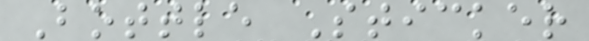Bottle Sticker
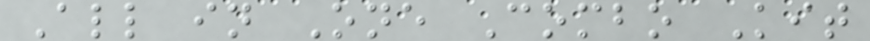All in One Combo Kit
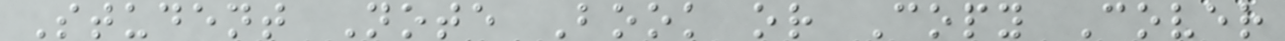Student Note Book or Copy Cover
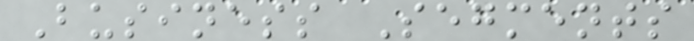Business Segments
